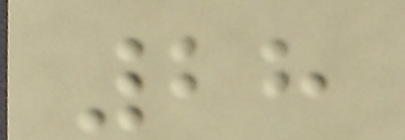28
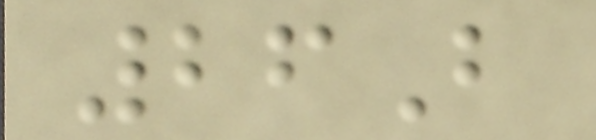26B
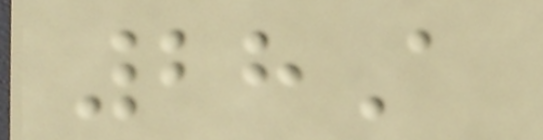28A
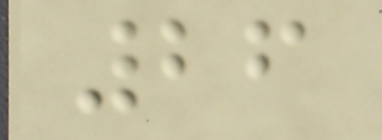26
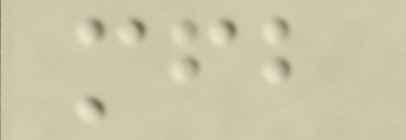mfb
